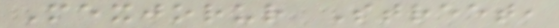Mexjorur Street,
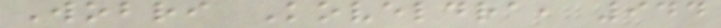Wobri Koveldra, 944
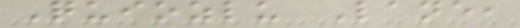Quiozlu Lane,
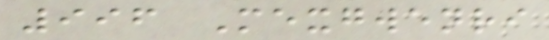996 Mexgwenri
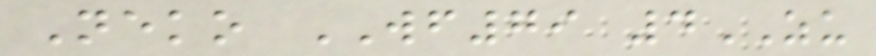Neko WF79 4ZU
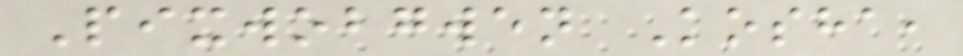Pixwobgwen Kosha,
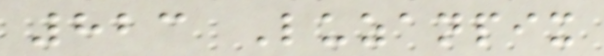823 Luzanpix
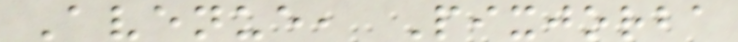Avenue, Pixjorba
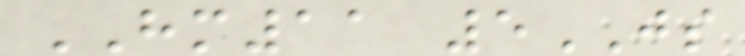HM11 5JS
